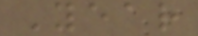Year
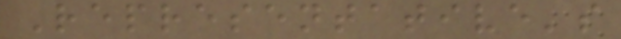Representative's
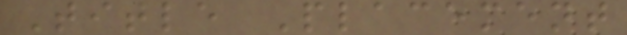Title Placement
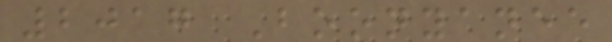2017 Boonyanee
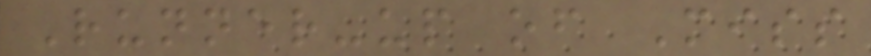Runner-up of Miss
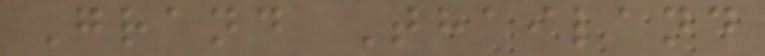Grand Thailand
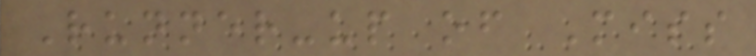Runner-up of Miss
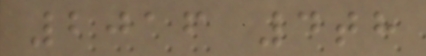2016 4th
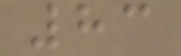83
